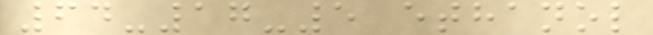64-17-5 ethanol
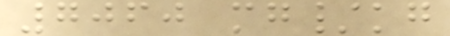7060 mg/kg
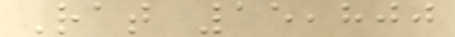Rat 15,800
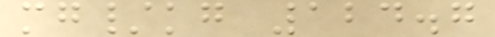mg/kg 124.7
